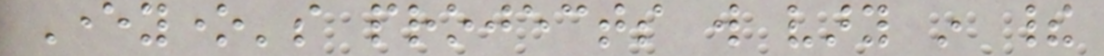Everyone's projects will vary in their
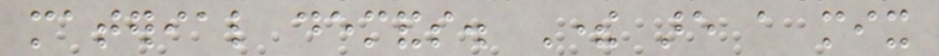material demands. There are a mix
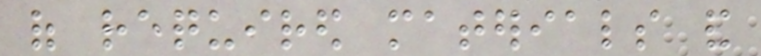of required materials and
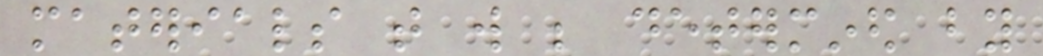materials that will be determined by
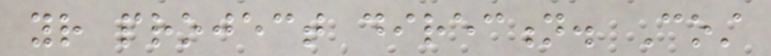your project direction. Cost
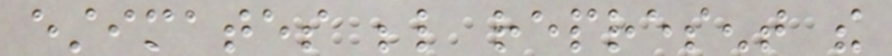estimates below represent the
